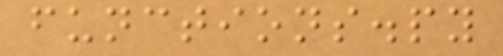functions.py
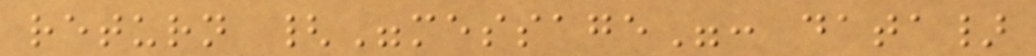return {"message": data}
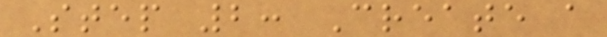Step 2: Create a
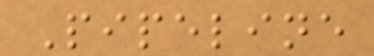Pipeline
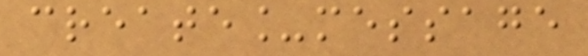create_message
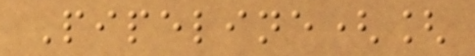Pipeline([
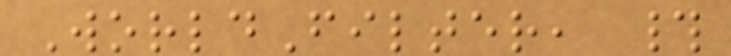WorldFilter, #
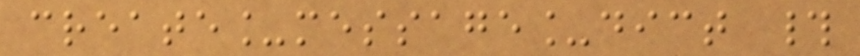create_message_dict #
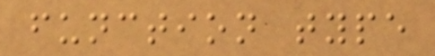function type
